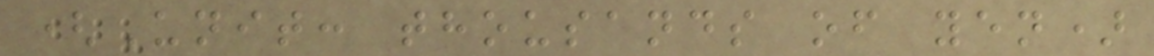(Unit: thousands of yen)
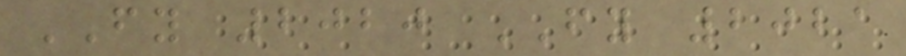FY 2020 FY 2021
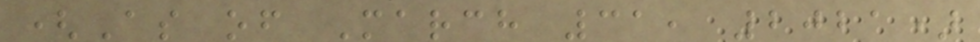(As of March 31, 2021)
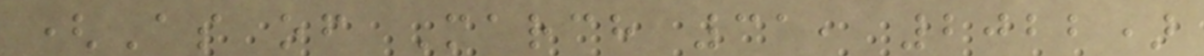(As of March 31, 2022)
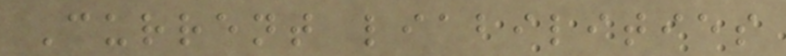Current liabilities
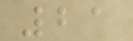21
